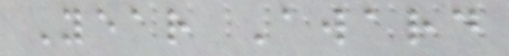Year Award
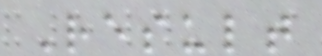Result
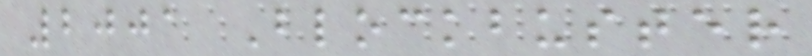2001 Blockbuster
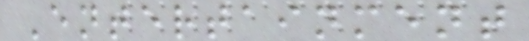Entertainment
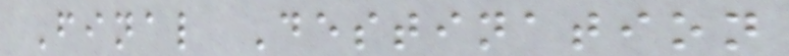Final Destination
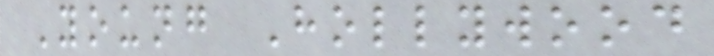Young Hollywood
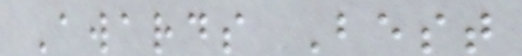Awards Best
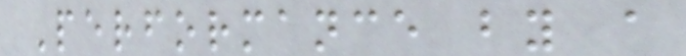Performance by a
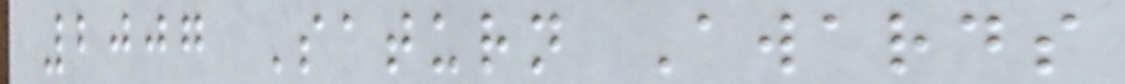2007 Saturn Awards
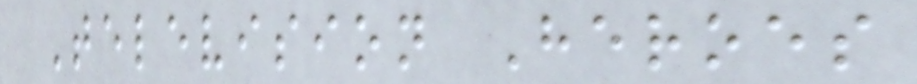Television Heroes
